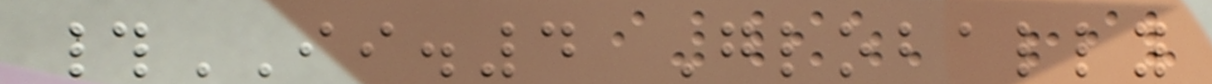#II.4 Globally
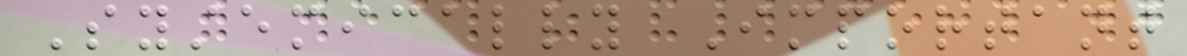Systemically Important
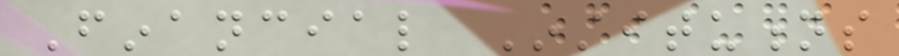Financial Institutions
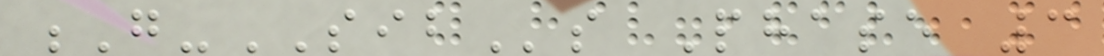G-SIBs Phase 3
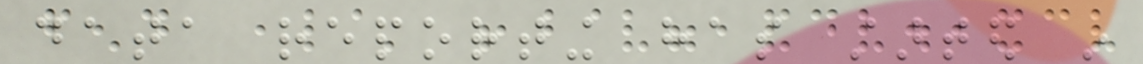data reporting has started in
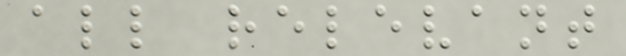all relevant
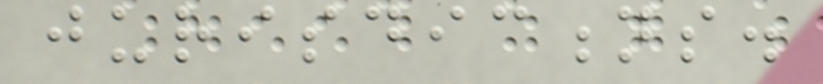jurisdictions.
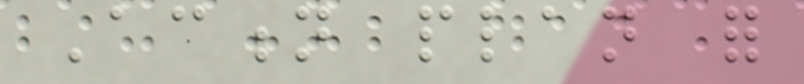Action plan for
